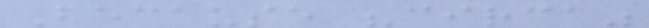Because "circa"
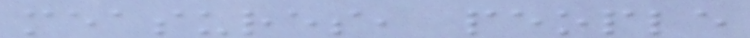measures, people
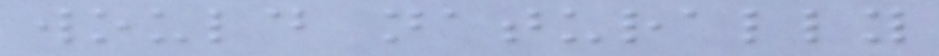would naturally
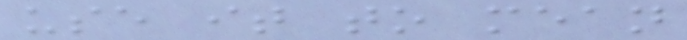use it to mean
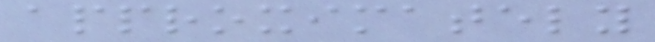approximately
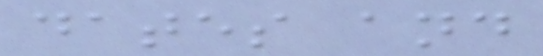dates and
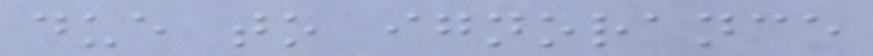due to ignorance
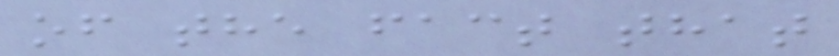of the fact that
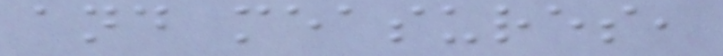and measures,
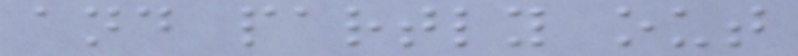and partly out
